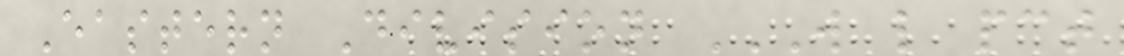Eastern Division W L PCT
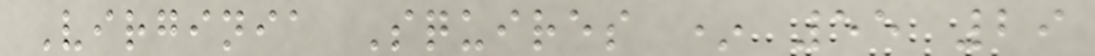Virginia Squires * 55 29
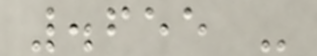.655 -
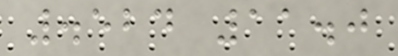.524 11.0
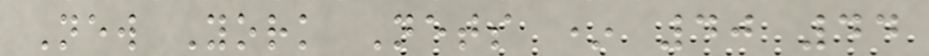New York Nets * 40 44
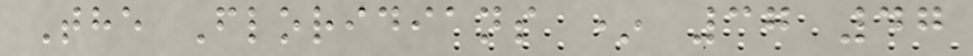The Floridians * 37 47
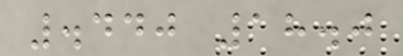.440 18.0
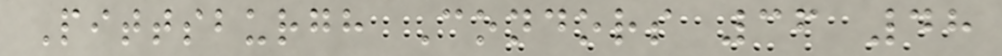Pittsburgh Condors 36 48
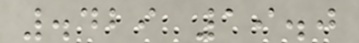.429 19.0
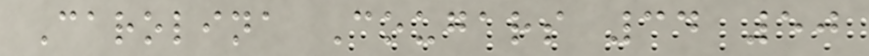Carolina Cougars 34 50
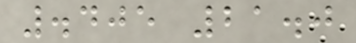.405 21.0
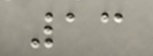13
